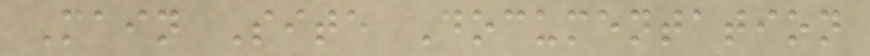Main Site Documentation
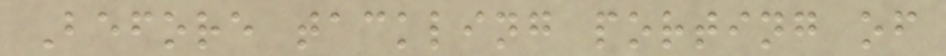Before tackling porting of
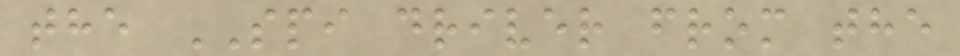the SPI driver from the
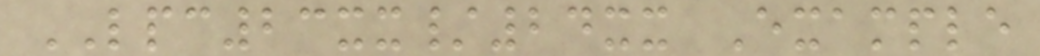LPC23xx/24xx Example
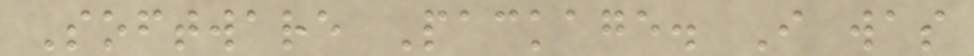Software Package. I was
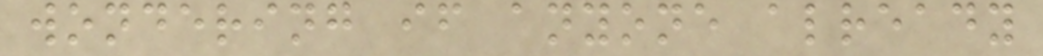wondering if anyone already
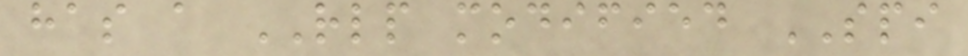has a RLP modified SPI
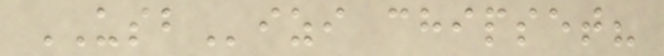USBizi chipset?
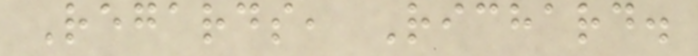Regards, Richard.
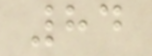84
